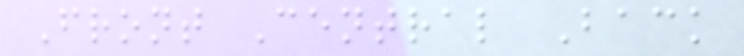Front Central Back
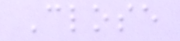Close
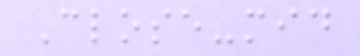Close-mid
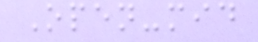Open-mid
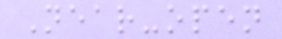Near-open
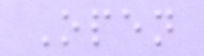Open
